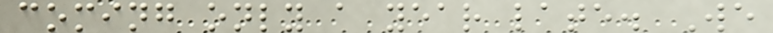coming only a year late. We
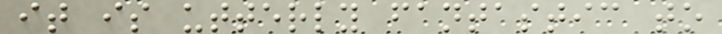it is utterly fantastic to
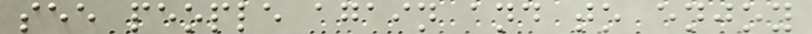see people again and to enjoy
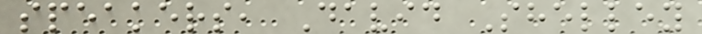speakers, David Shelley
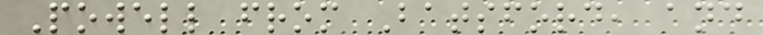Powell from Batsford, and
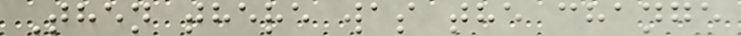Then there was the change
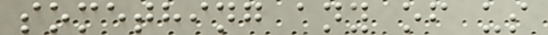something any of us
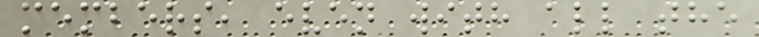members, even with all the
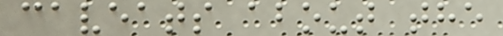caveats about the
